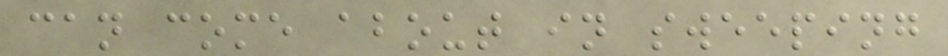can come about in sweeping
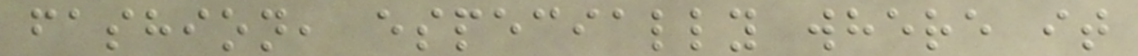fashion, especially where it
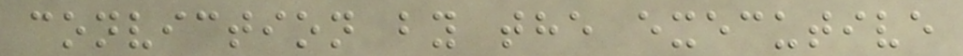conviction by the executive
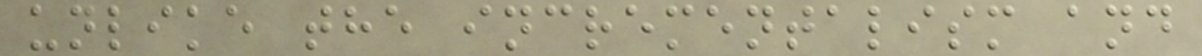unlike the incrementalism and
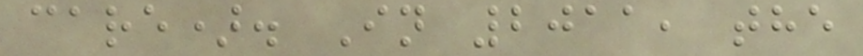care). In 2011, the
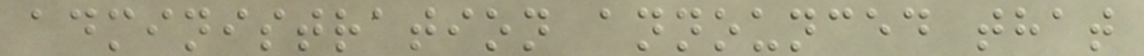administration announced that
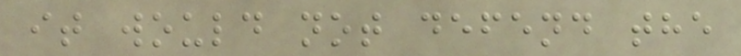it would not defend the
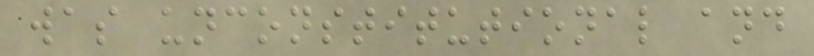was unconstitutional and
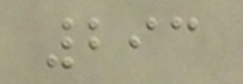293
